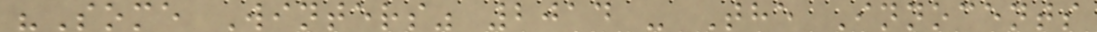"Some Winters" 2014 - The Innocents
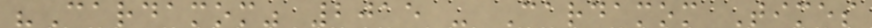"Cardamom" 2015 - Cardamom Times
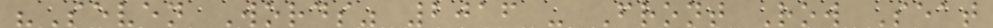"Seven Words" 2016 - Front Row Seat
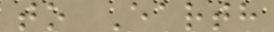to Earth
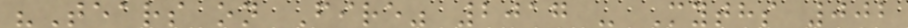"Tears on Fire" 2017 - Myths 002
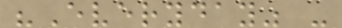"Everyday" -
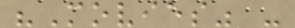"Movies" -
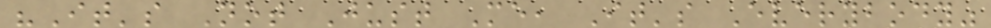"It's Not Just Me, It's Everybody"
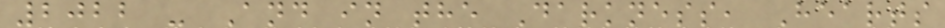2022 - And in the Darkness, Hearts
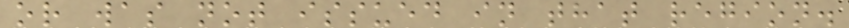or was not issued in that region.
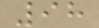98
